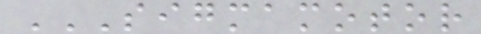SIGMAMOTOR
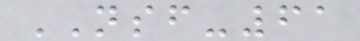NSF-61
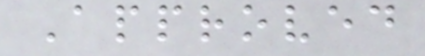Approved
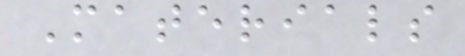Materials
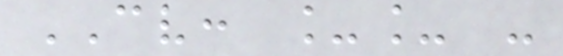CV: __ -
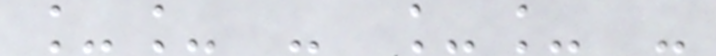__ - __ -
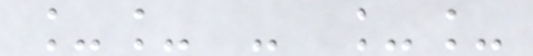__ - __
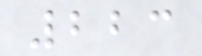223
